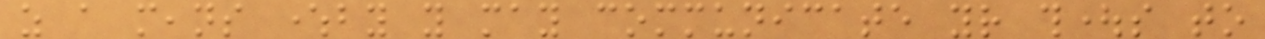as a means whereby you may communicate your thoughts to
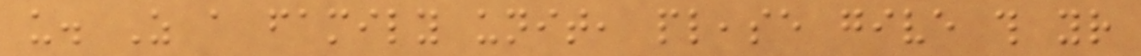us. As a family unit, please give this your
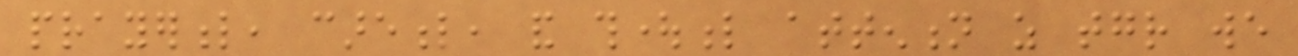prayerful, careful, and thoughtful attention as together we
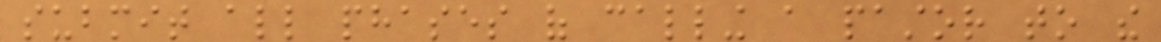submit all phases of calling a pastor to the
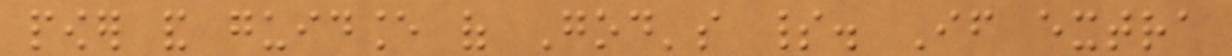power and guidance of God's spirit. If extra
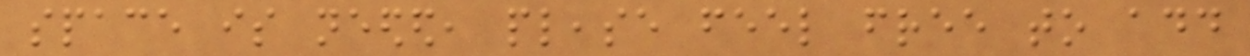space is needed, please feel free to add
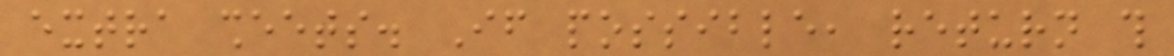extra sheets. If possible, return this
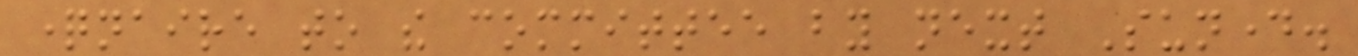questionnaire to the committee by next Sunday.
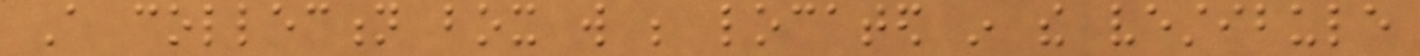A collection box will be located in the vestibule
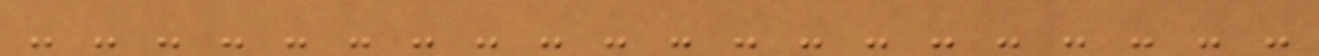- - - - - - - - - - - - - - - - - - - -
